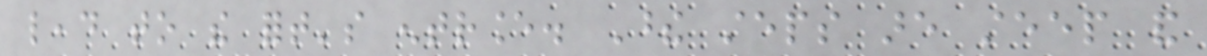lead to the fort's entrance. These steps are steep and
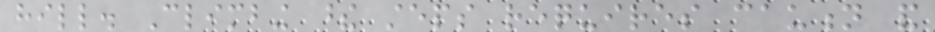hill. Climbing these steps requires caution and
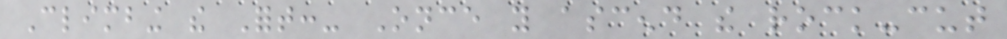Climbing the Fort:- Once you ascend the rock-cut
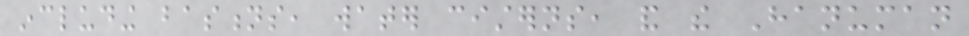including bastions, water cisterns, and the Hanuman
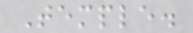Temple.
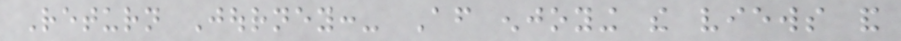Return Journey:- After enjoying the views and
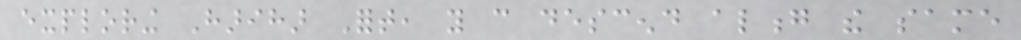exploring Harihar Fort, you can descend along the same
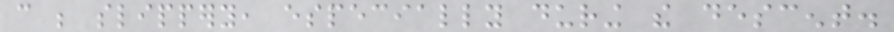can be slippery, especially during the descent.
